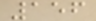156
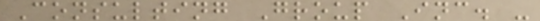Consulting Group Inc. -
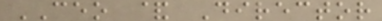CEO & Director
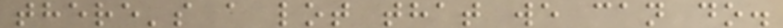there's a lot that we can do.
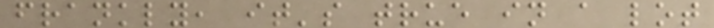frankly, it's true in a lot
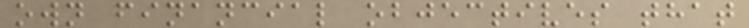own financial objectives that
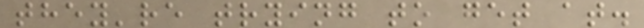they're trying to get at.
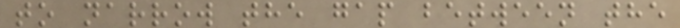to narrow the gap between the
